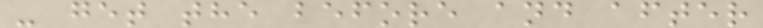- get the before and after
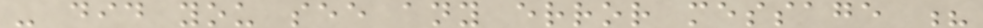- did you see any error message ?
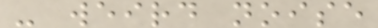- weird noise
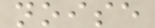noise
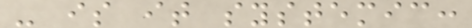- is it systemic:
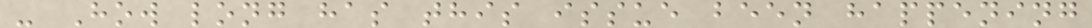- How long has this issue been happening
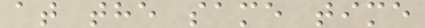at the same time
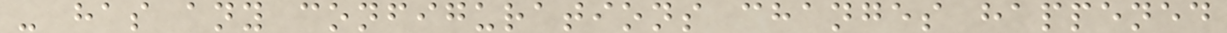- has any configurations changes happened
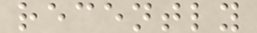recently
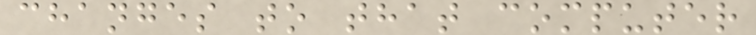changes to that computer
